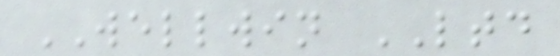WELLWIN LTD
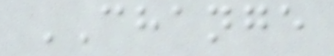CHANGE
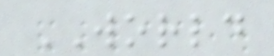WORLD
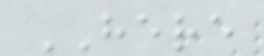HERE
